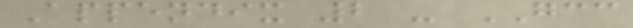Appendix 2 - GCC
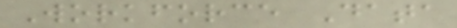Workforce Data
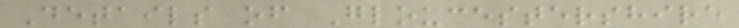Details of Gloucestershire
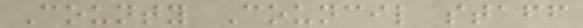County Council staff
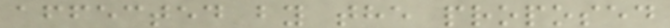affected by the proposed
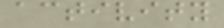activity
